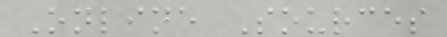Online Sources
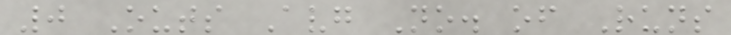0 Outs Avg No. of Runs
